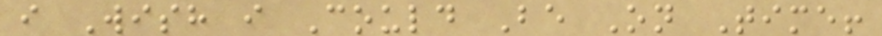i Wish i Could Be On Time!
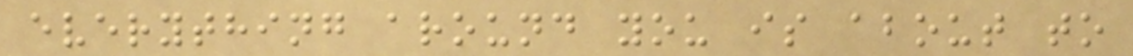everything around you is about to
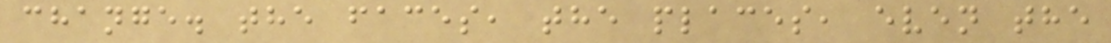change. the faces, the places, even the
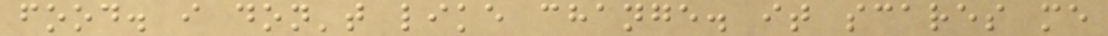food. i don't like change. it scares me
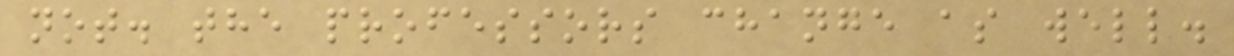not. the professors change as well.
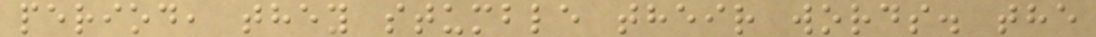period, they stumble their words. the
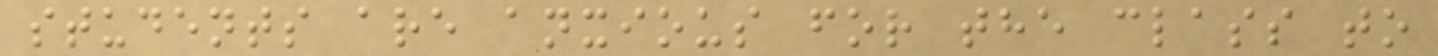students are anxious for the class to
